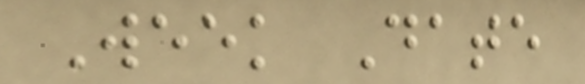Week Date
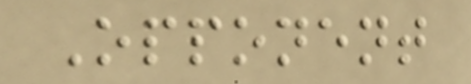Opponent
